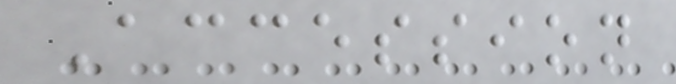Accession
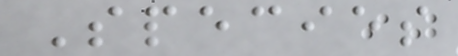Species
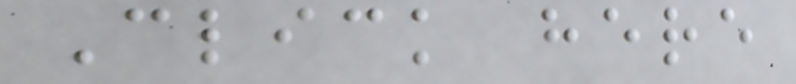Click here
